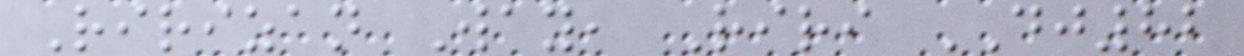Ririzan Way, Riri DJ82
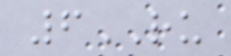6RU
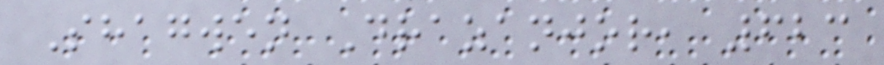Shagwen Drazanjor, 623
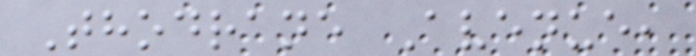Thodrane Avenue,
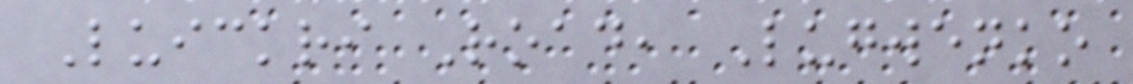Luickri Road, Lugwenko
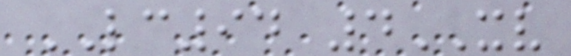LC94 4XV
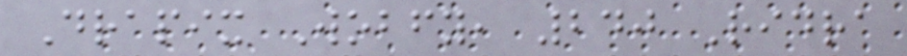Drapix Wobfy, 240 Ridra
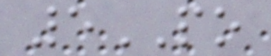5PO
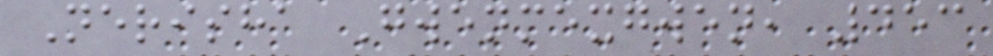Nerisha Gwenmexgwen, 453
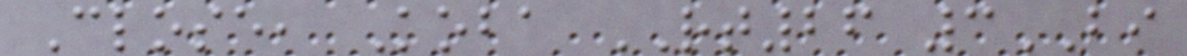Close, Koba RT26 3BI
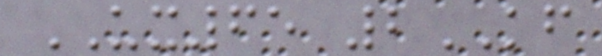UX65 2KF
